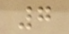7
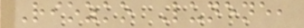Riozko Lunene,
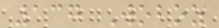137 Woboz
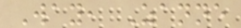Way, Zanne
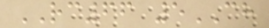RC66 5CH
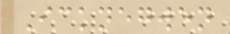Icknegwen
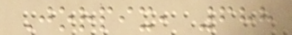Jorpix, 688
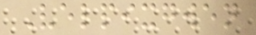Velpixgwen
